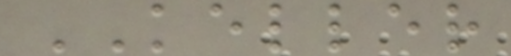KELLER
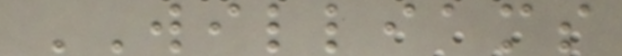WILLIAMS
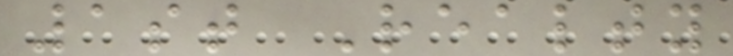1st Realty
